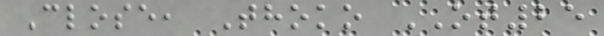Close, Thoko OT25
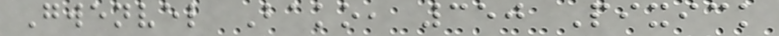Gwenvel Bako, 350 Pixick
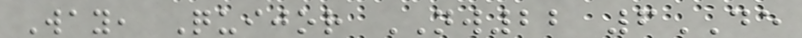Way, Quijor NW22 6DE
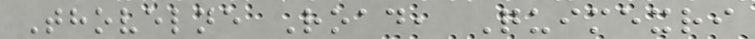Thovelne Road, Quimexri
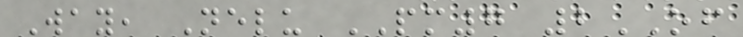Way, Nelu PM7 2OF
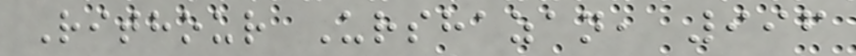Rithour Urshazan, 996
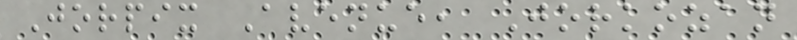Jorpix Avenue, Jorkozan
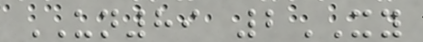UN89 2XY
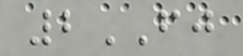2FJ
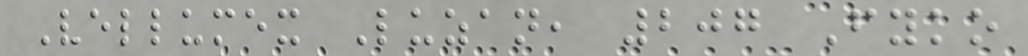Vellumex Luzan, 207 Fyko
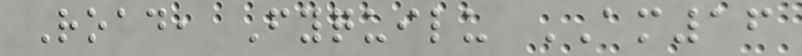Road, Fyquilu AM16
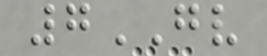7GV
